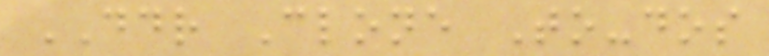DDR Clone To-dos
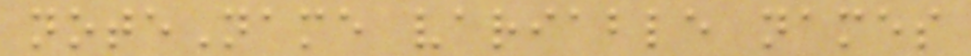noteName variable names
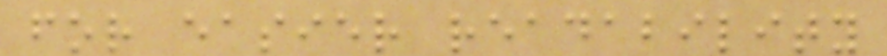for easier readability
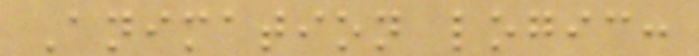Animation logic:
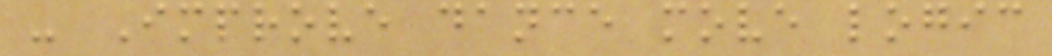- Improve dance move logic
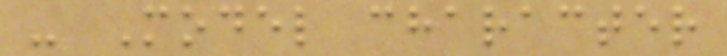- Model character
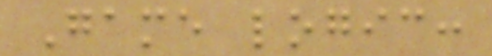Game logic:
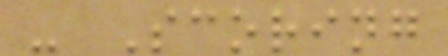- Scoring
